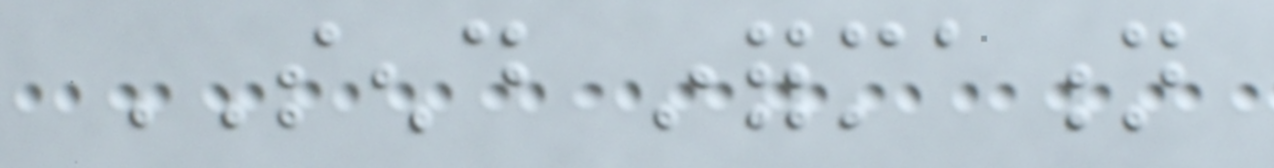SEND information
